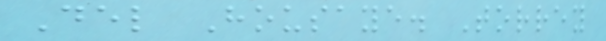Del Housaye. Torrey
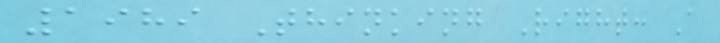1989 Thinking Right: A
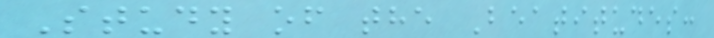Study of the Beatitudes:
